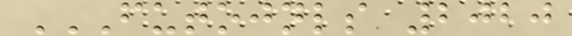FUTOJNLS 2020
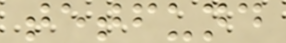tetfund
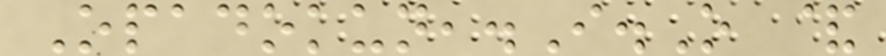Opadokun,.I.O &
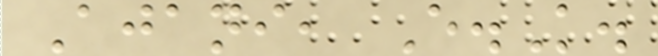Ajani, E.K.
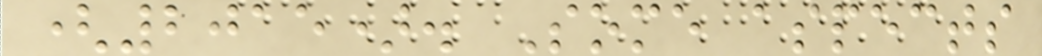(2015). Some aspects
